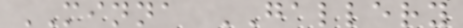MINNA GALLERY
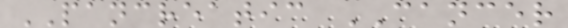PANCREATIC CANCER
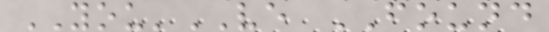YOU'VE FOUND
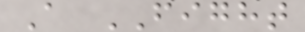A FIGHT
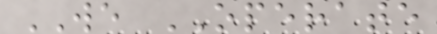WE OPERATE
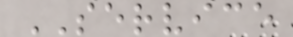SERVICE
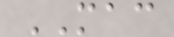MAC
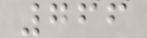766
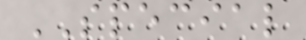SPECIAL
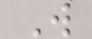W
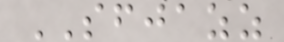SFJAZZ
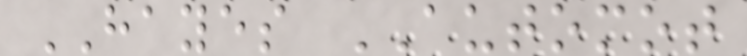HAYES AUTOMOT
